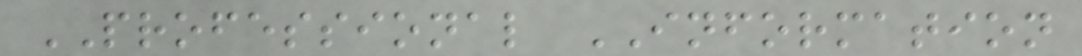PROFESSIONAL INFORMATION
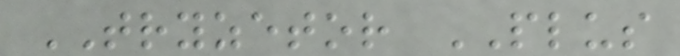TRYZETOR PLUS
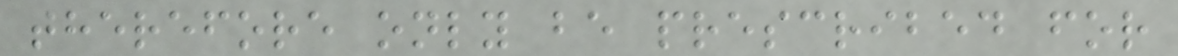therefore only be prescribed for
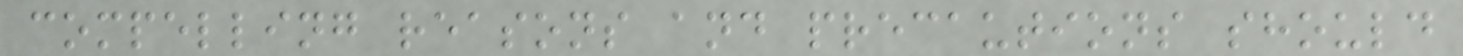compelling reasons and precautions should
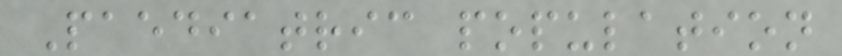Paediatric population
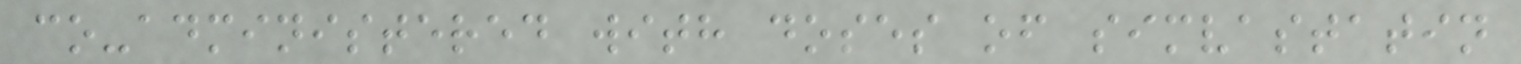co-administered with doses of simvastatin
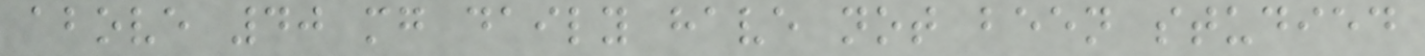above 40 mg daily have not been studied
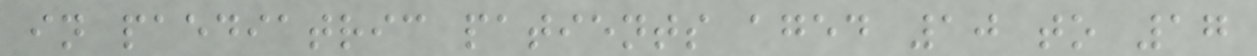in paediatric patients aged 10 to 17
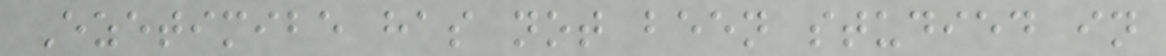Ezetimibe has not been studied in
